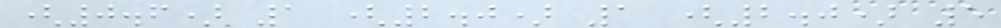(0.6) 1 (2.0) 1 (2.0) 5
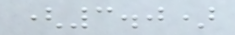(3.0)
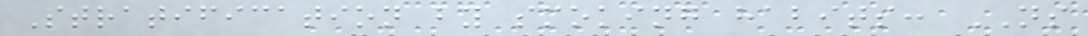Stratification by smoking habits: NS
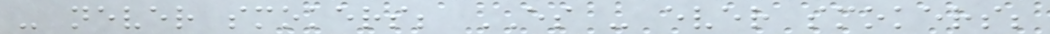- never smokers; ES - ever smokers;
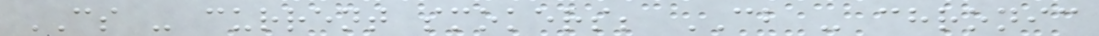CS - current smokers; CB - chronic
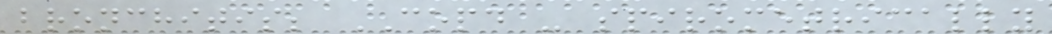bronchitis; COPD - spirometrically
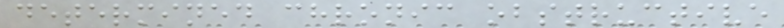determined chronic obstructive
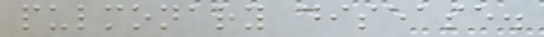pulmonary disease.
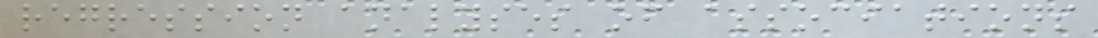regression analyses of associations
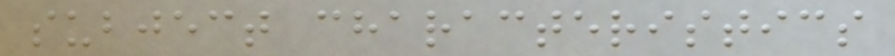subject characteristics
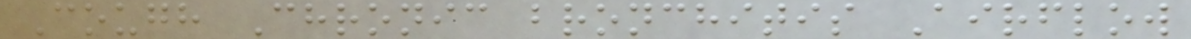Cough Chronic bronchitis Airflow
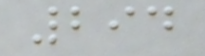294
